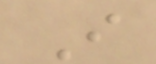I
